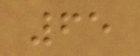65
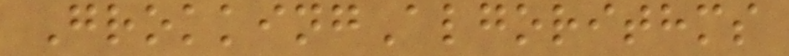GrokkingAlgorithms
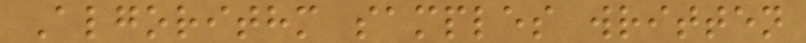Algorithm samples written
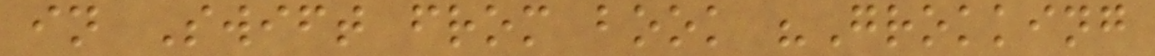in Swift from book "Grokking
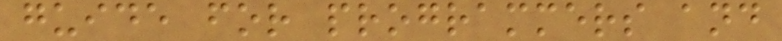guide for programmers and
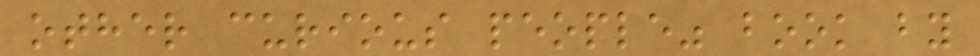other curious people" book by
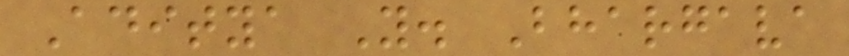Aditya Y. Bhargava
